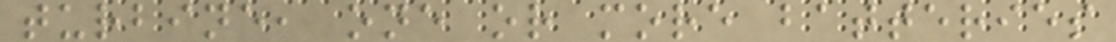turbine, one or more batteries
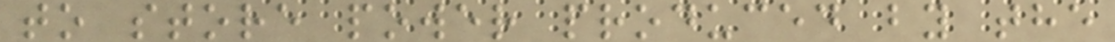to store power produced by the
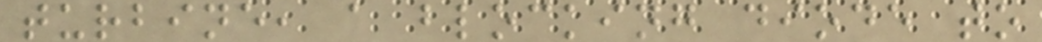turbine, a blocking diode to
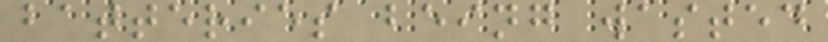batteries being wasted
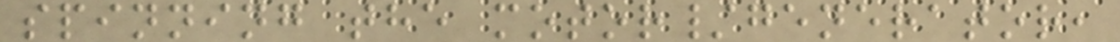spinning the motor/generator,
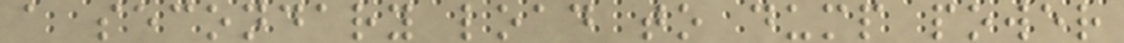a secondary load to dump power
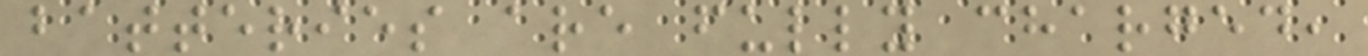batteries are fully charged,
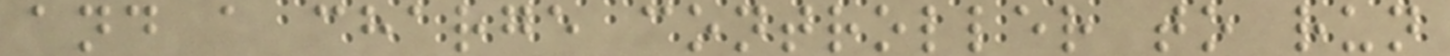and a charge controller to run
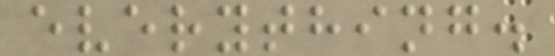everything.
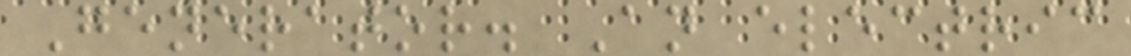Generator. An electric
